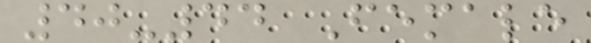40-44 Female
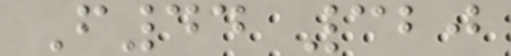F44 320
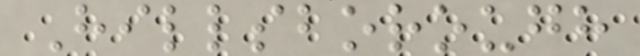Hillsborough
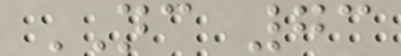NC 73
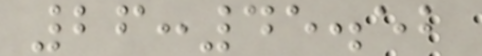26:45.52
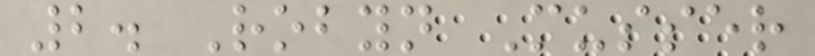2. Robyn Musser
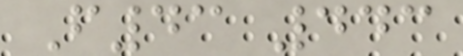F43 443
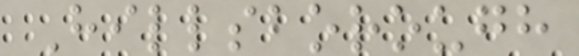Hillsborough
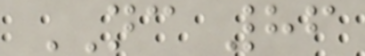NC 86
